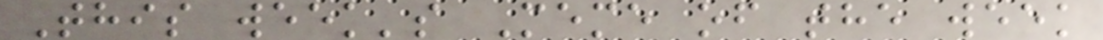This week's Meme of the week
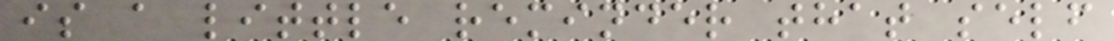is a little reminder that self
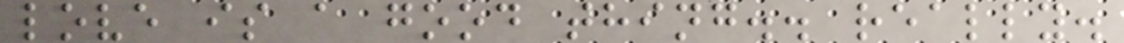love is a good thing.. really.
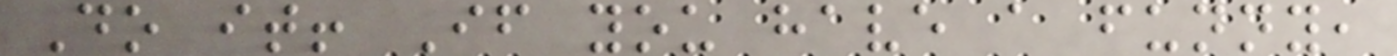Do it! If you have a funny,
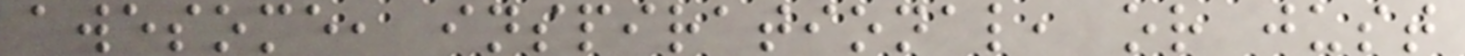awesome, inspirational, or just
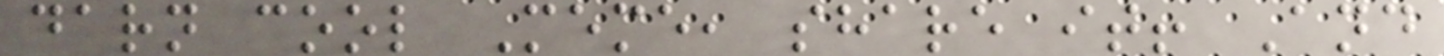darn cool Meme, share it! And
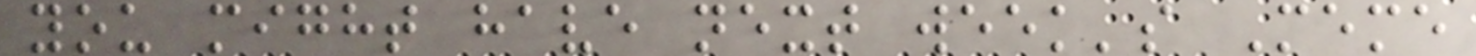you might have next week's Meme
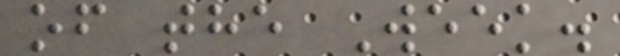of the Week.
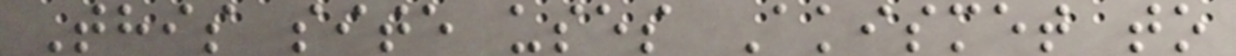This site uses Akismet to
